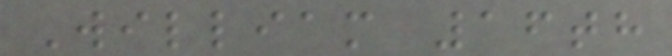William 16th
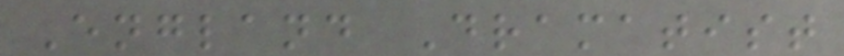England Dramatist
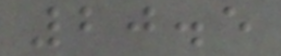20.5
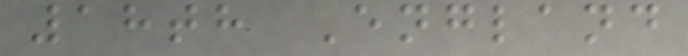18th England
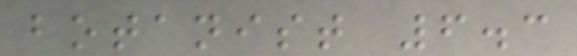botanist 6.3
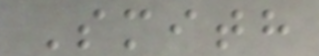Smith
